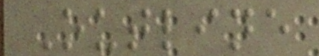Outline
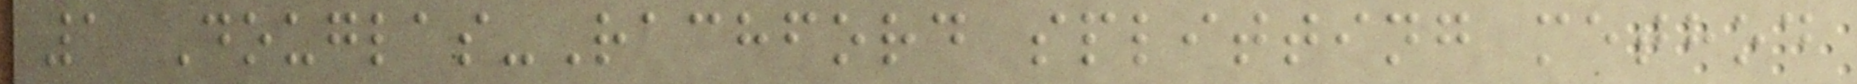1 Douglas-Rachford splitting method
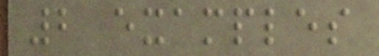2 examples
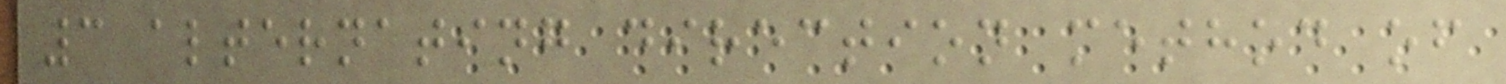3 alternating direction method of
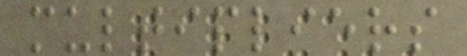multipliers
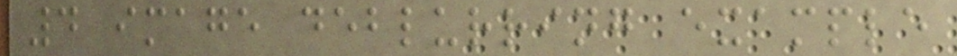4 image deblurring example
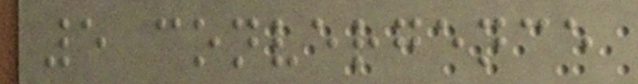5 convergence
